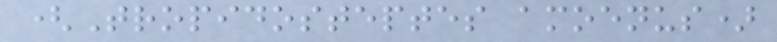(Tropidosteptes amoenus)
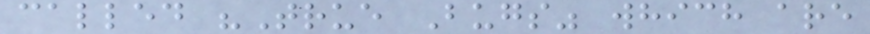called "True Bugs" which are
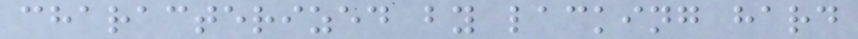characterized by lacking hard
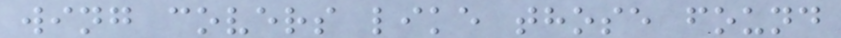wing covers like those found
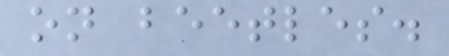on beetles.
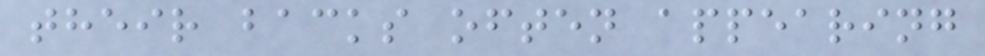their backs often appearing
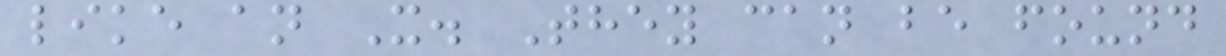like an X. They can be found
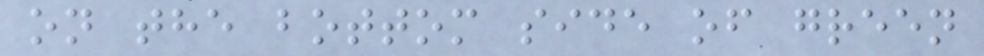on the bottom side of green
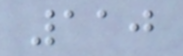110
